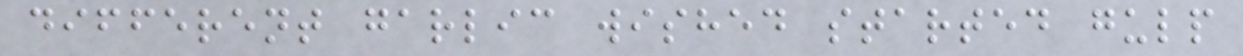different garlic wished started gulp
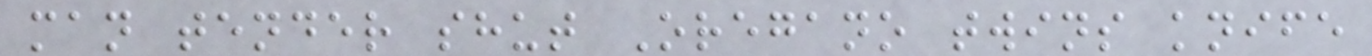man tender shut Oregano twins knife
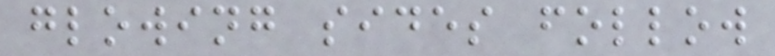glowing sides follow
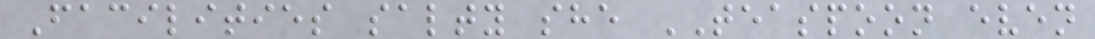Facilities salty she TEASPOON even
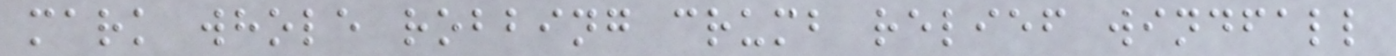mark whole robbing crumb relief windfall
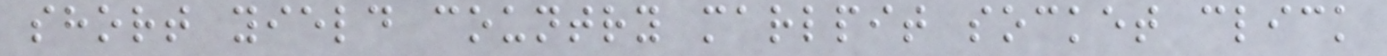short yield country marlpit socket click
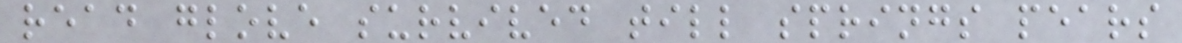read glove survived till springs pears
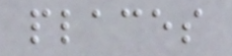places
